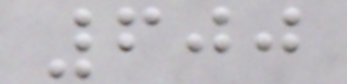600
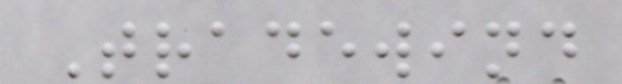Tradewind
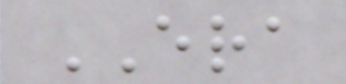ERA
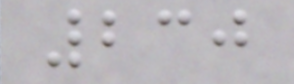230
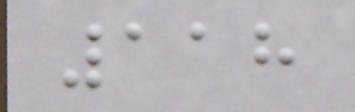118
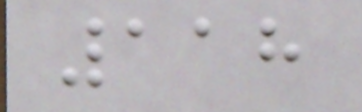118
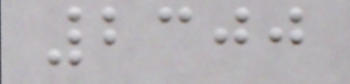2300
